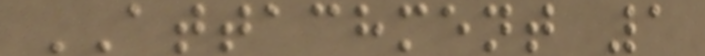ATTACHMENT 1
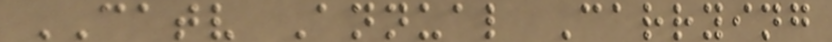CATV Annual Carrying
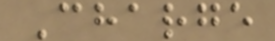Charge
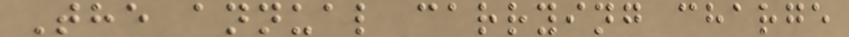The annual carrying charge
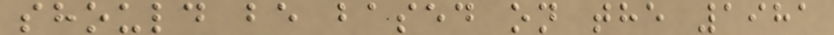should be based on the 1981
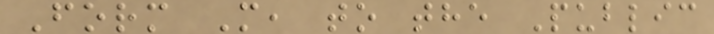Form M, to the Public
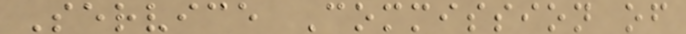Service Commission of
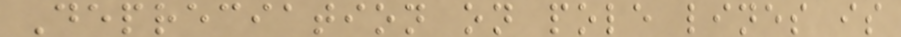Depreciation on pole lines is
